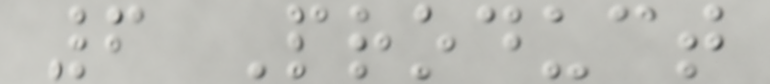6 Product
